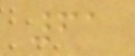61
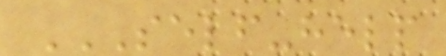SELF-HELP
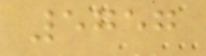5757
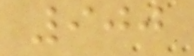900
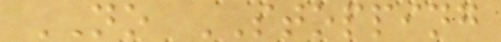NO STOPPING
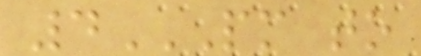4PM TO
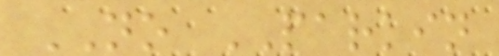NO PARKIN
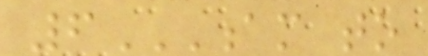6AM TO
